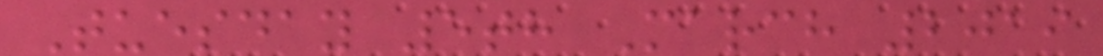Tuesday 5th March 2019
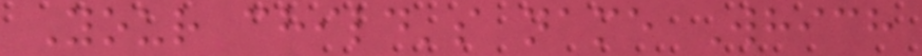Your child's name Which
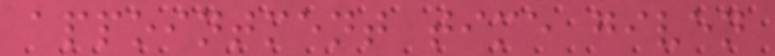appointment time given
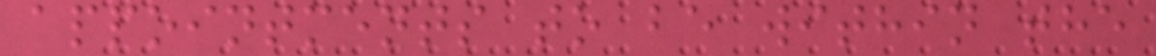appointments to be within the
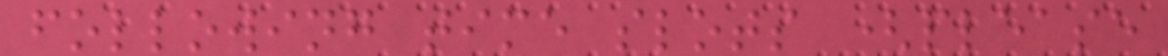following time slots (please
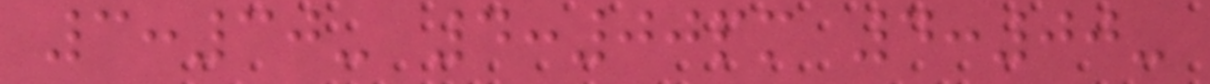3:30- 4:00pm 4:00-
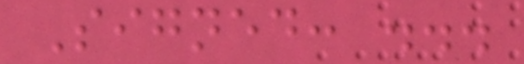Signed: ...
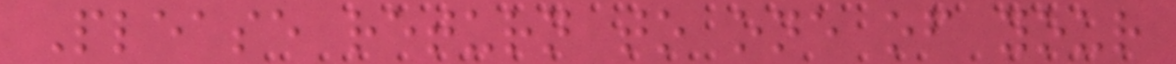Please return to one of your
